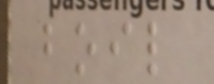boil
